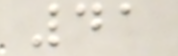41
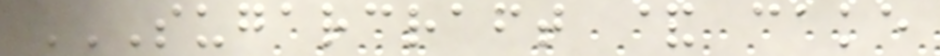SUGARCRAFT & CAKE
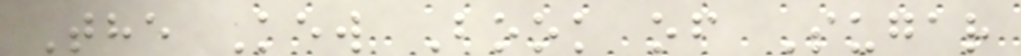The Kew Book of Sugar
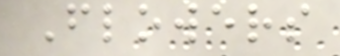Flowers
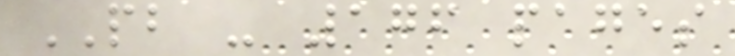PB - 176 pages
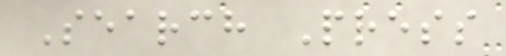Search Press
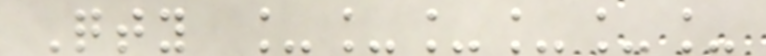Qty ______
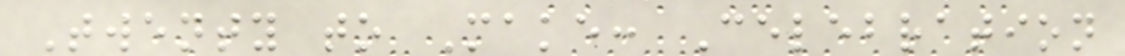Twenty to Make: Celebration
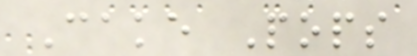Cake Pops
